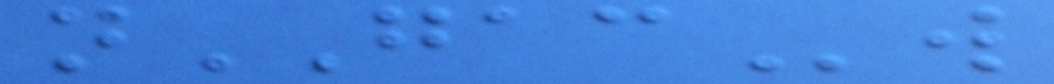nGACw
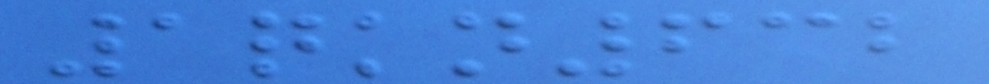1qkn632
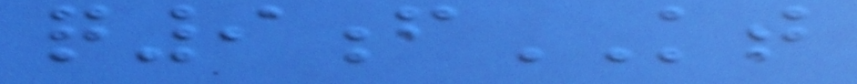q9fKT
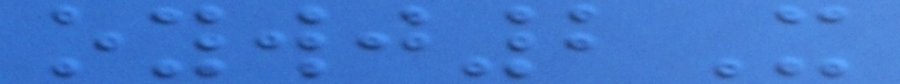oywj2X
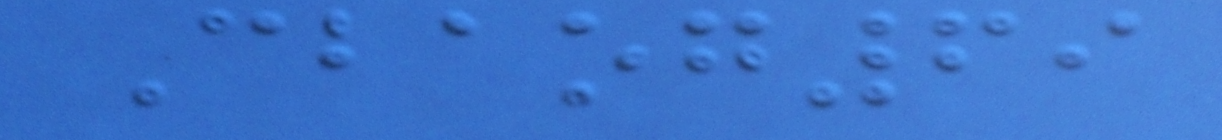Cbaog69
